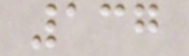137
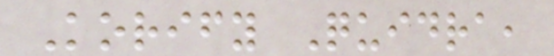Korify Quidra,
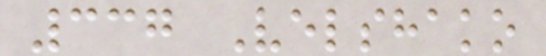337 Velshako
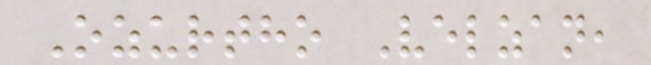Ozurtho Velzan,
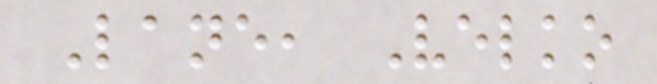Lane, Velko
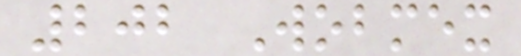202 Wobmex
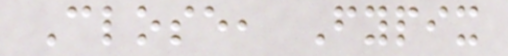Close, Fypix
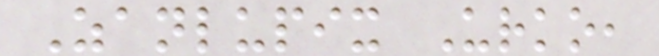Zanlupix Urko,
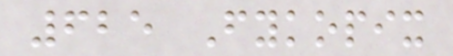625 Fykopix
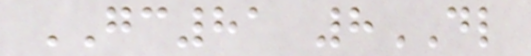GC81 8DL
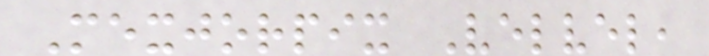Mexjorpix Velvel,
